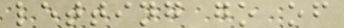letting go of
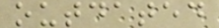outdated
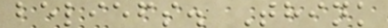beliefs. Think
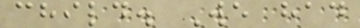child. We had
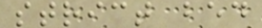strict bed
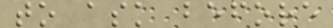to ask before
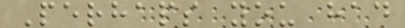Perhaps you had
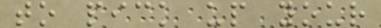to pick up your
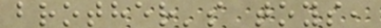brother's toys,
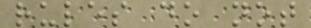rules do not
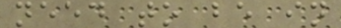need to be in
